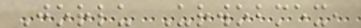Jorlu Urwobmex,
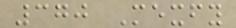370 Mexfy
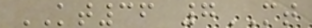KT36 7MT
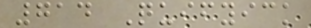714 Quifyick
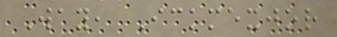Way, Ickmexjor
